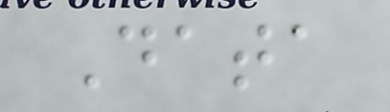Data
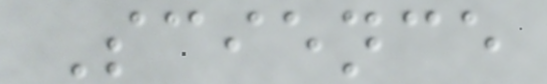Science
